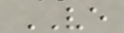VE
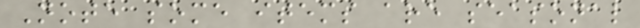Note some items are seasonal
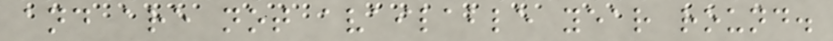and are not available year round.
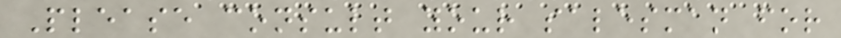Please consult your salesman for
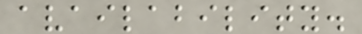availability.
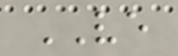VE
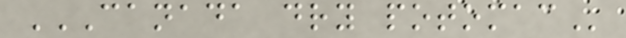CANADA DRY POTOMAC
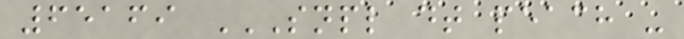65169 SNPL DT PEACH -
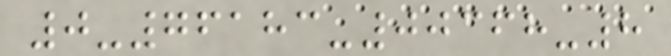0-76183-00368-8
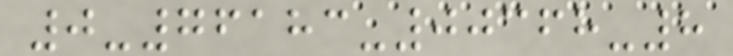0-76183-00368-8
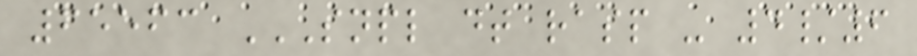65563 SNPL DT RASP - 4/6
